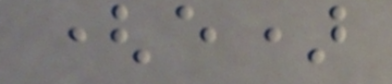(e)
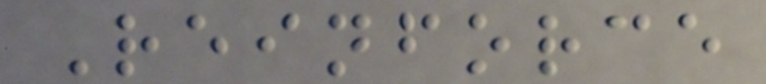Reinforce
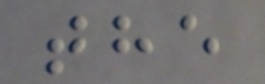the
